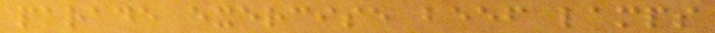parade exercise beef lamps
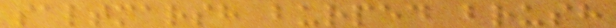saltmarsh burped brush
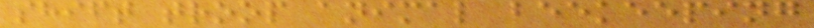shift troop animal beekeeping
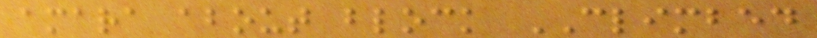amara about block CLIMBED
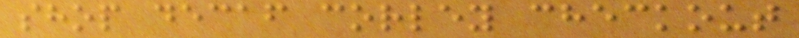shop decaf corley checkout
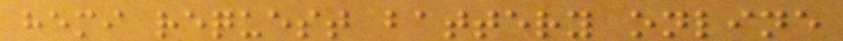hemi request battery online
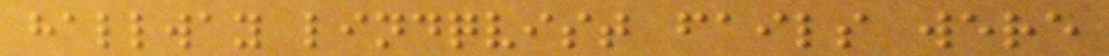hallway lindqvist fails were
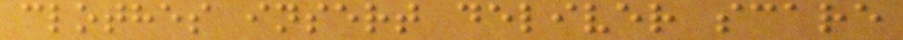clothes insert deliver scare
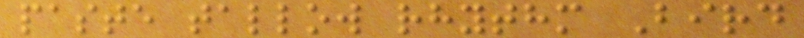paste tallow rhythm Bird
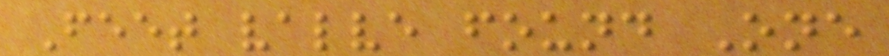Feet valve found One
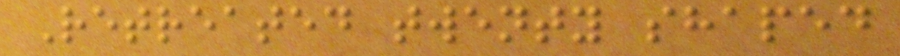Retreated twenty shaped
